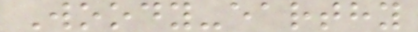Woody-earthy
